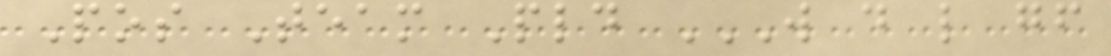Pos Team Pld W D L GF
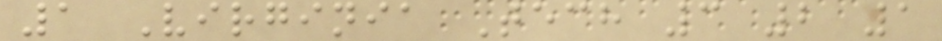1 Virginia Tech 3 2 1
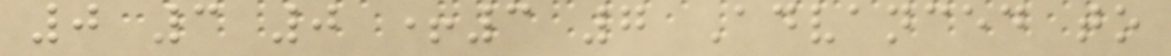0 3 0 +3 7 Advanced to
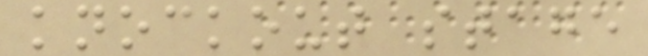knockout stage
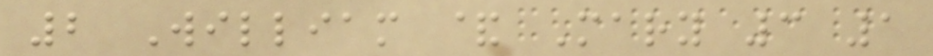2 William & Mary 3 1
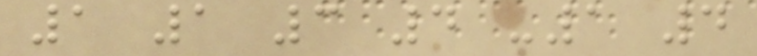1 1 3 4 -1 4
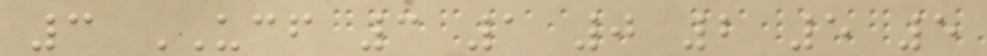3 UCF 3 1 0 2 5 5
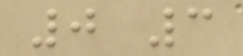0 3
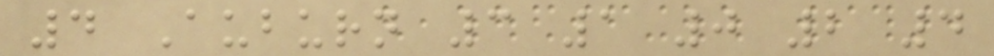4 Auburn 3 1 0 2 4
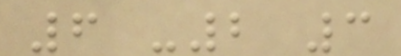6 -2 3
